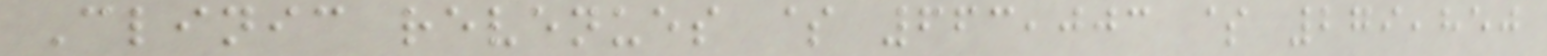Clinic revenues $ 663,003 $ 279,850
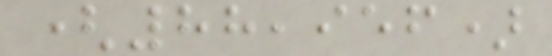(88,956)
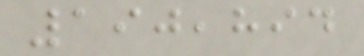190,894
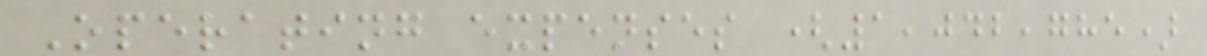Operating expenses (1,042,785)
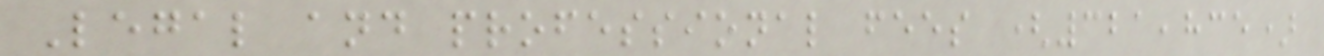Legal and professional fees (321,835)
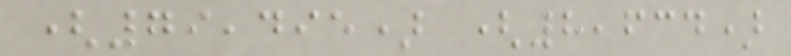(79,495) (8,634)
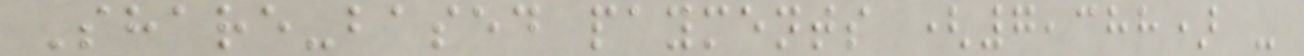Share-based payments (7,388) -
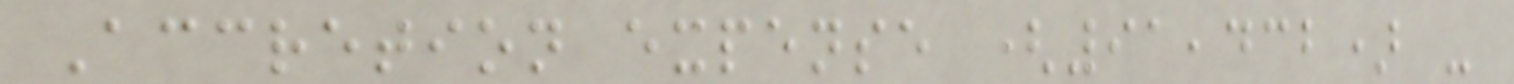Accretion expense (91,432) -
